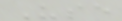Use
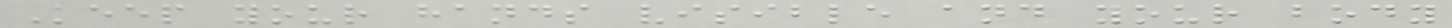Keep your hands visible and your body
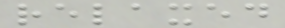relaxed
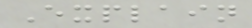Explain
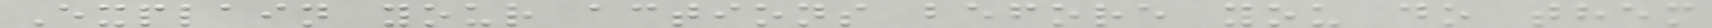Explain your actions before you do them
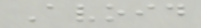Avoid
